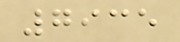7935
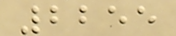2255
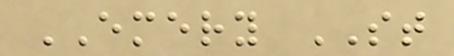EMERY ST
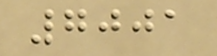7001
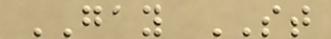GAY ST
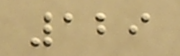129
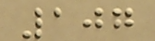107
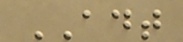ADT
